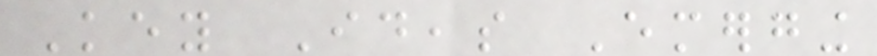Key Ideas Emerging
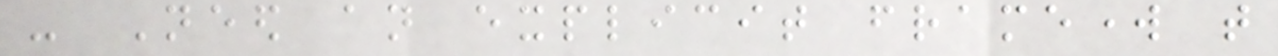- Need an explicit framework that
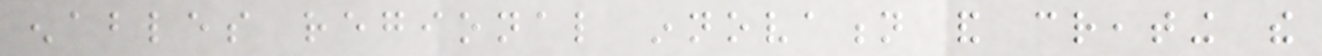enables regional innovation and creating the
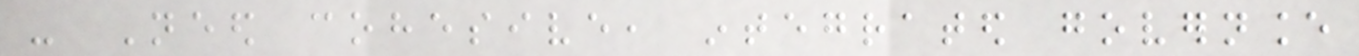- Need cohesive, integrated governance
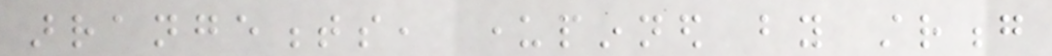arrangements, underpinned by strong
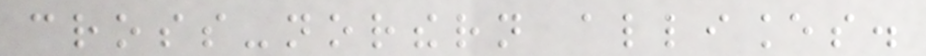cross-northern alliances.
